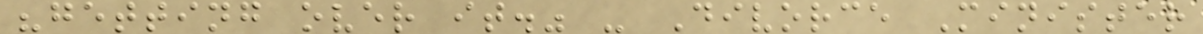"getting over it." - Divorce Minister
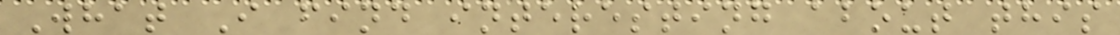What I find interesting about this
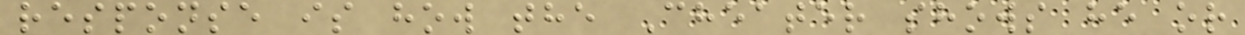response is how the Cheater shows he or
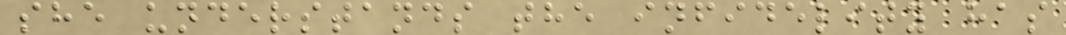she understands the infidelity has
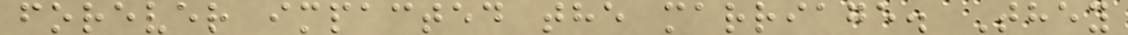forever impacted the marriage. They
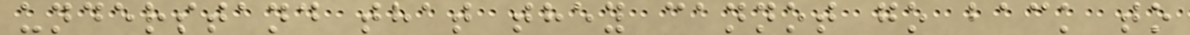understand that they cannot go back to
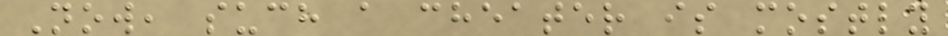Now, such a cheater is mostly
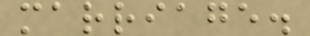marriage.
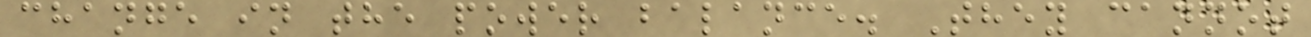change in the power balance. They cannot
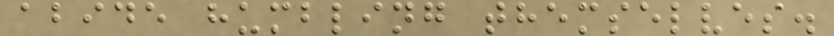abide humbling themselves.
